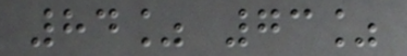84% 73%
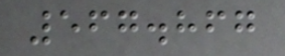567.867
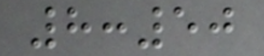8:50
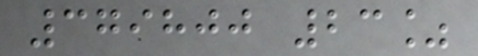379800 23%
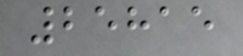25815
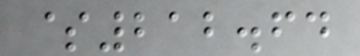$212.64
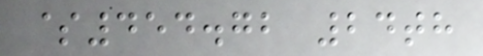$454.72 24th
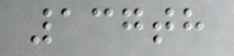137th
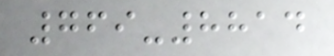769-8814
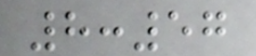8:57
